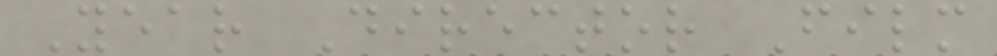Year Director Film
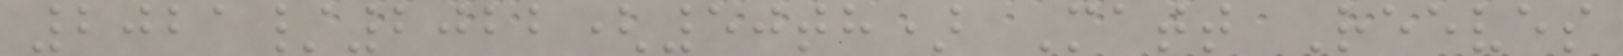2021/2022(50th) Matt Reeves
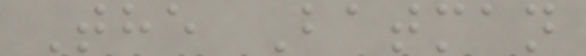The Batman
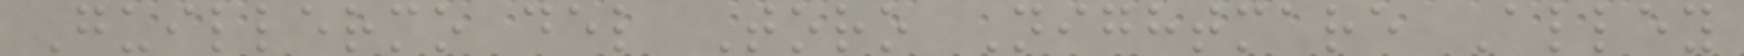Guillermo del Toro Nightmare Alley
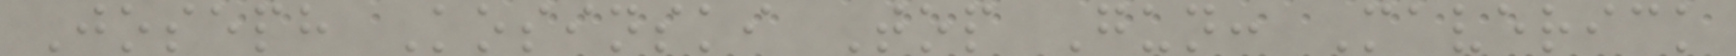Joseph Kosinski Top Gun: Maverick
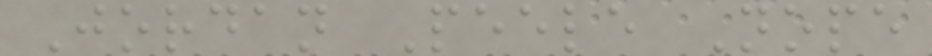Jordan Peele Nope
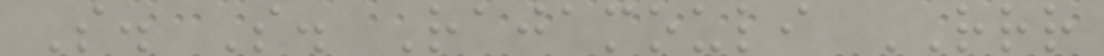S. S. Rajamouli RRR
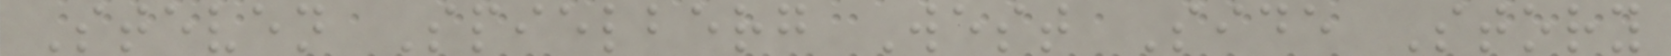Steven Spielberg West Side Story
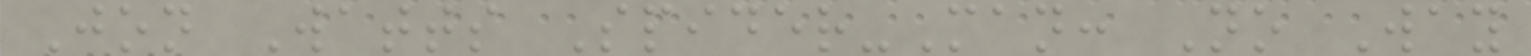Jon Watts Spider-Man: No Way
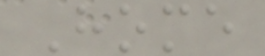Home
